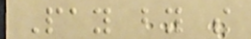Pay by the
